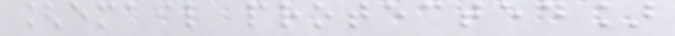[email protected]
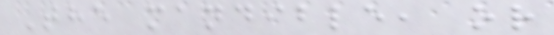The mandible, or
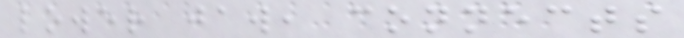lower jaw, connects
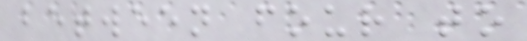between four to
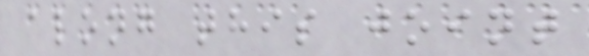along this joint
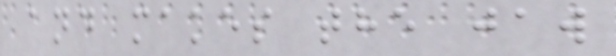and makes the jaw
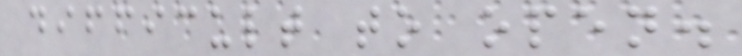difficult to open.
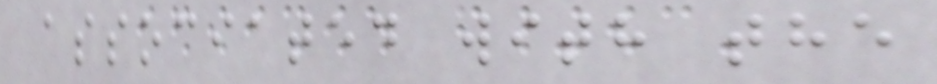associated with the
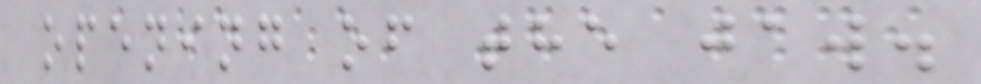opening of the jaw.
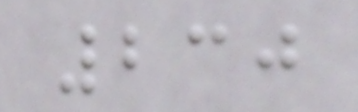230
